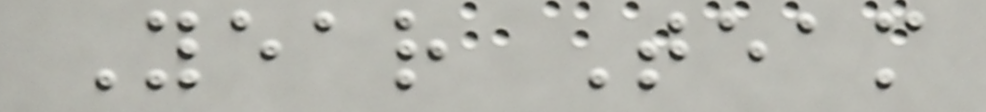Year Team
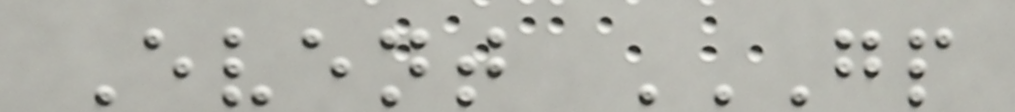Event GP
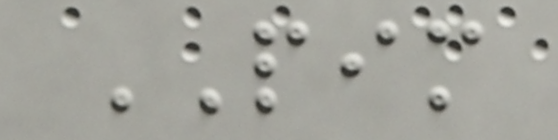PIM
